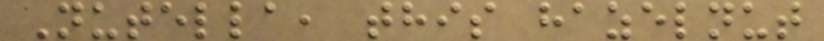Nutella, this hazelnut
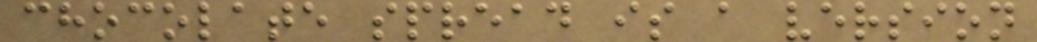chocolate spread is a version
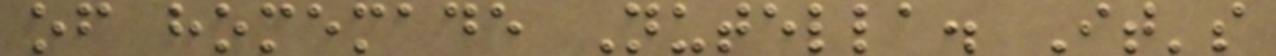of homemade Nutella. It's
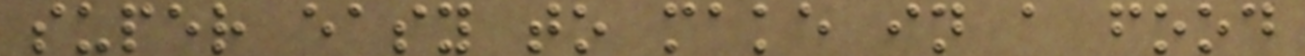super easy to make in a food
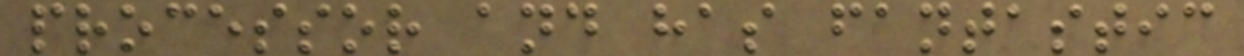processor and has fantastic
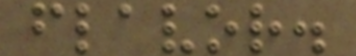flavor.
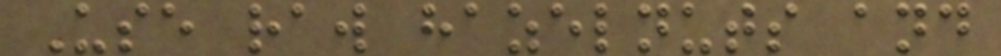Use raw hazelnuts and
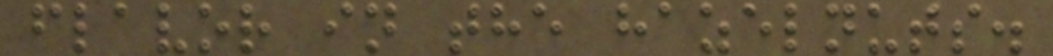flavor in the hazelnuts.
